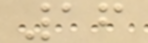16
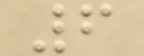6
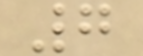7
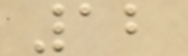12
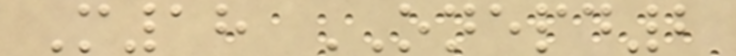M18 ONEPD2
